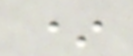*
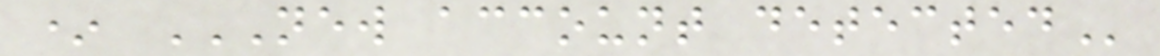* NEW ACCOUNT DETECTED
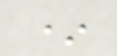*
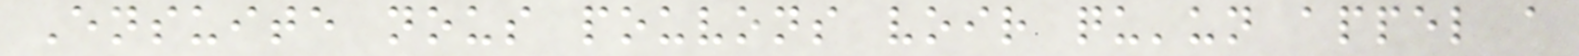Ensuite nous pouvons voir qu'un appel a
